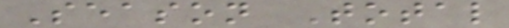Season Total
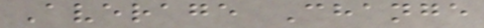Average Change
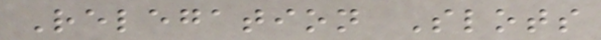Relegation Slots
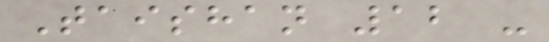Taishan 12 -
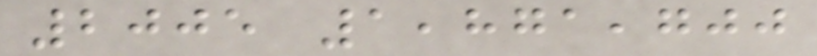2005 1,871,700
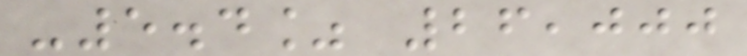-5.4% 26,000
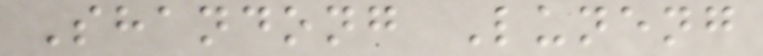Shandong Luneng
